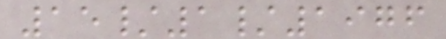15/1/1976
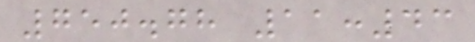750.78 11:43
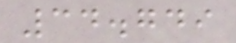34.749
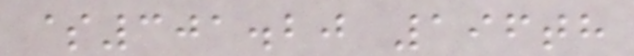$301.20 196th
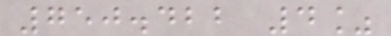750.422 4%
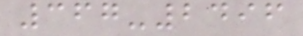367-2496
